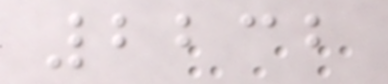2232
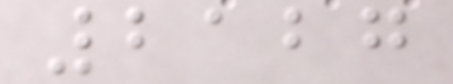2127
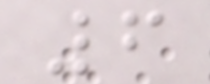6
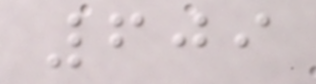609
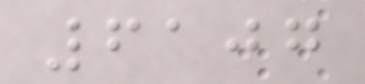6107
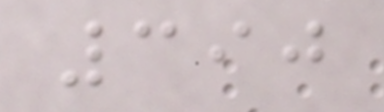390
